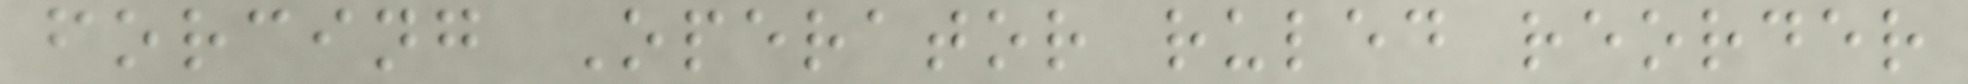forcing Operator ruled reorder
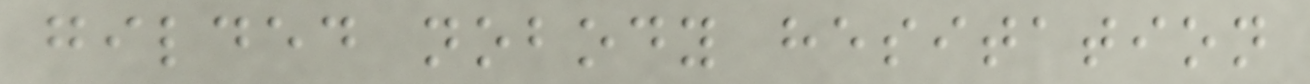gilded nobody hesitation
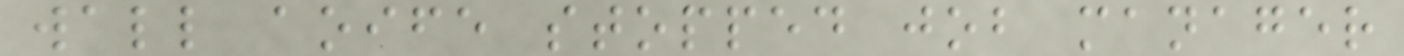wall aoife stopped job manager
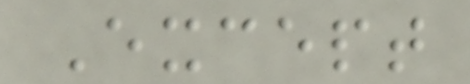Except
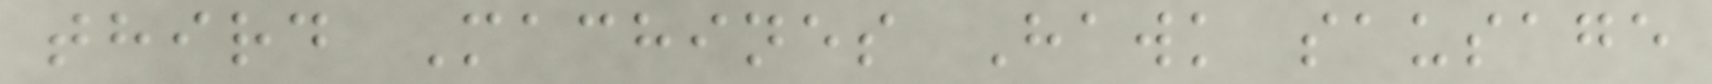third Machines Hawk sausage
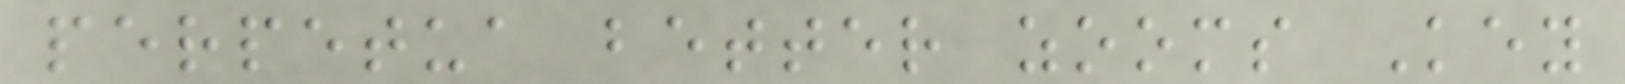perpetua better zooms Key
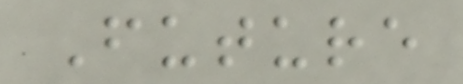Future
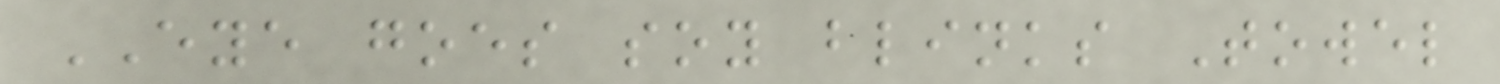EYE goes soy blinks Towel
